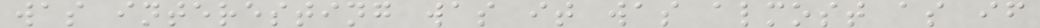was interesting was it was almost as if
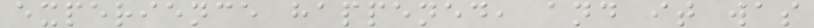experience happened, and it was
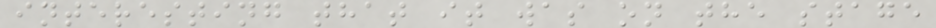interesting that it was on the stage
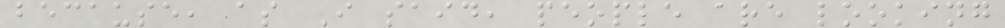because, as I said, people are looking
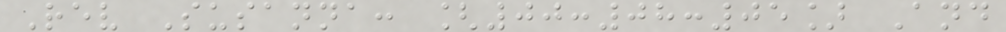Rev Susanna: [00:08:05] And
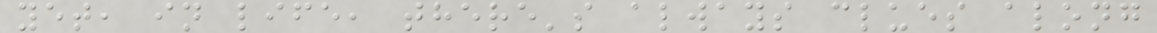yet, in life, there's always clues along
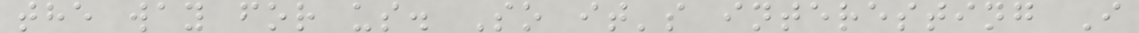the way for us. So it's interesting I
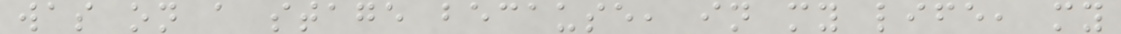was on a stage because, in my life, my
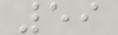59
